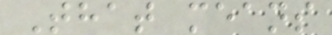That means
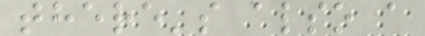there's also a
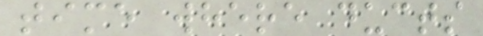time where ducts
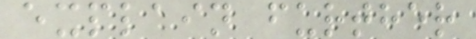explain further
